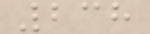238
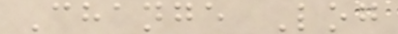Change Log
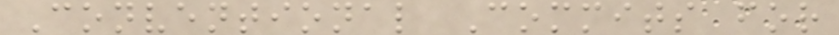Conventional Commits for
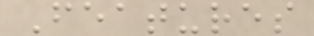Features
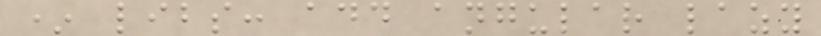* libs: add angular lazy
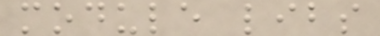module libs
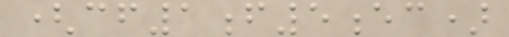(cf1f5ec)
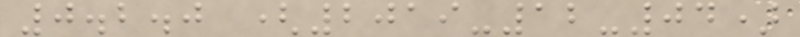0.2.0 (2019-12-04)
